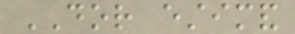DOR estimand
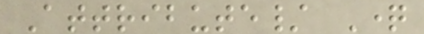Attribute/ Question
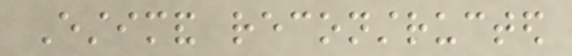Estimand reconstructed
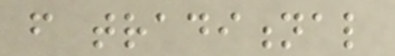from traditional
